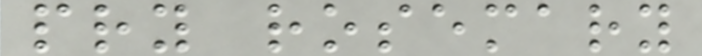pry rosemary
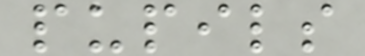pupils
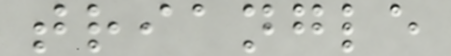triangle
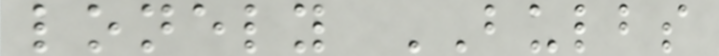lonely BULBS
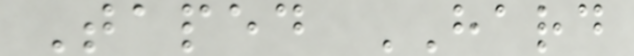Taped HARD
